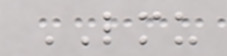LMU
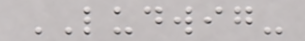LUDWIG-
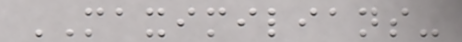MAXIMILIANS-
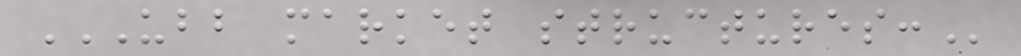UBB MARKET STRUCTURES:
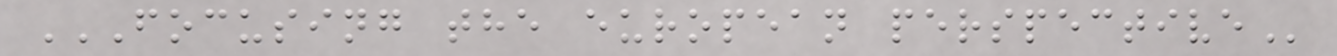FOCUSING THE EUROPEAN PERSPECTIVE
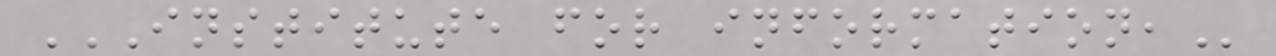INSTITUTE FOR INFORMATION,
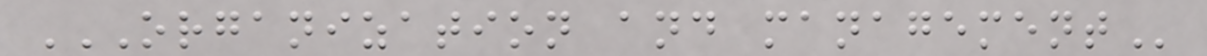ORGANIZATION AND MANAGEMENT
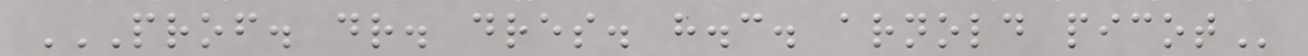PROF. DR. DRES. H.C. ARNOLD PICOT
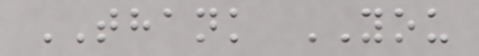THANK YOU
